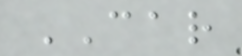CAR
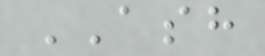ASH
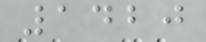1420
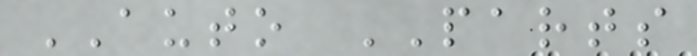AUTO PARTS
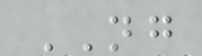NG
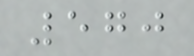570
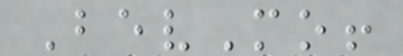BevMo!
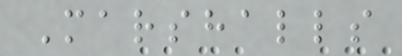Marshalls
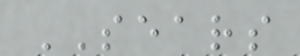SEARS
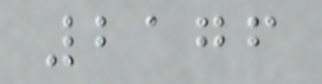2176
